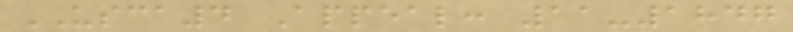USCA4 Appeal: 11-1847
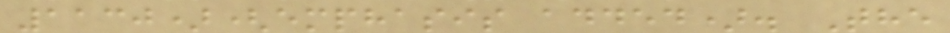1130)(emphasis added). The
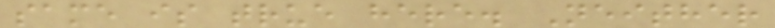same is true here. Neither
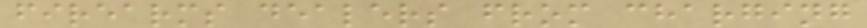firearms dealers from charging
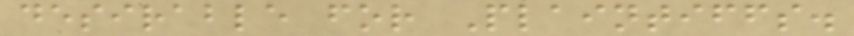desirable for Plaintiffs.
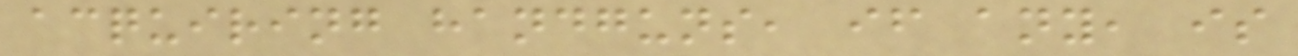acquiring handguns, if any, is
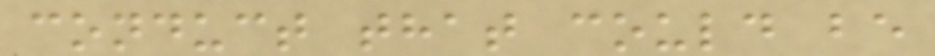conduct that could be
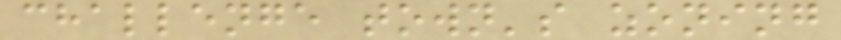challenge town's zoning
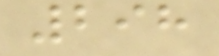298
